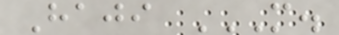Haji M.
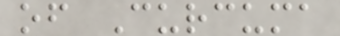of Curcuma
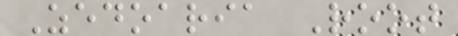Zedoaria Root
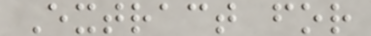Extract for
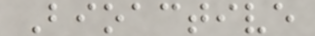Bioactive
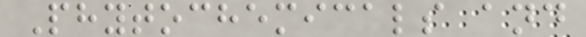Phytochemicals and
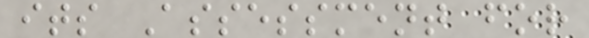its Assessment for
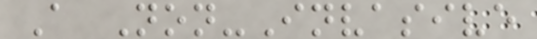A Non-Invasive
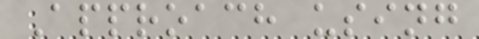Approach using
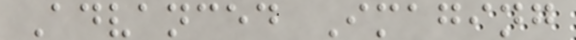Advanced Imaging
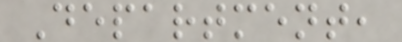Department,
